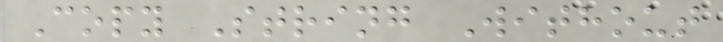Copy String Without
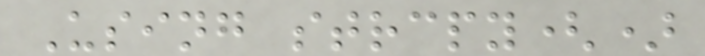Using strcpy()
